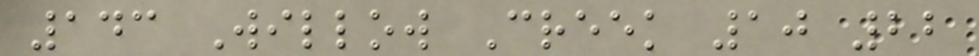143 Willow Creek 10 22
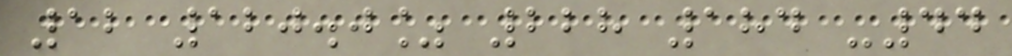12 120.0% 228 184 -44
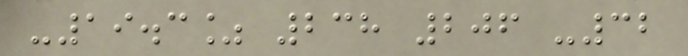-19.3% 238 206 -32
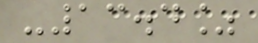-13.4%
